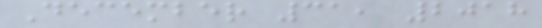December 31, 2018
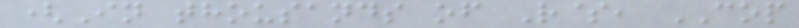(In thousands of R$, COP
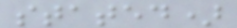stated)
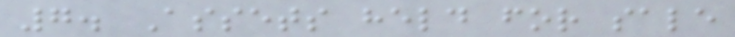7. Assets held for sale
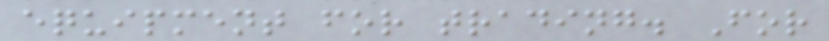equipment for trading. For
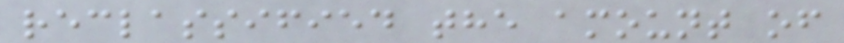reclassified the amount of
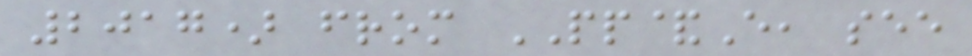2017) from PP&E, see
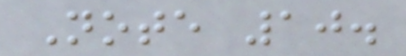Note 10.
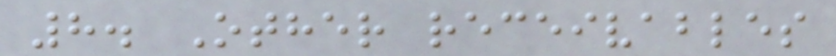8. Other receivables
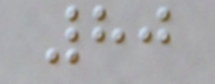80
